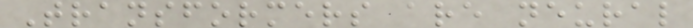Transformers are neural
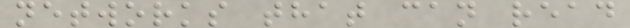networks that can read
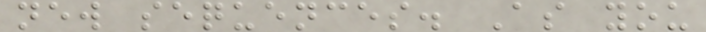new sequences. As you
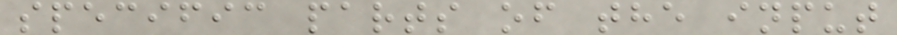specific parts of the input
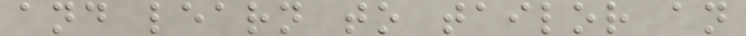and learn to tailor an
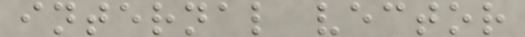internal vector
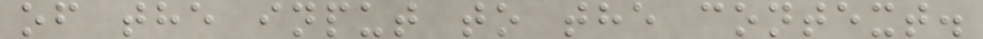of the input to the context.
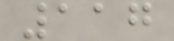117
